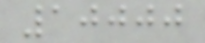10000
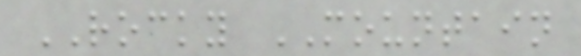ROCKY MOUNTAIN
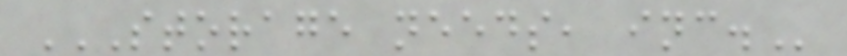STORAGE NEEDS, INC.
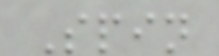Spin
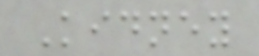Kidney
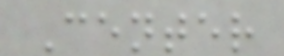Center
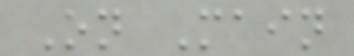On Main
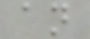an
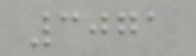3071
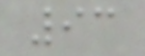93
